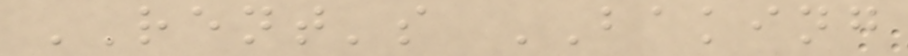RENT's BAKING
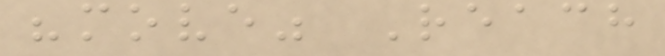"move" Reach
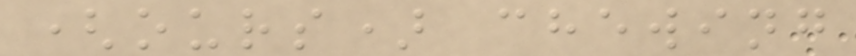(ours) chewing
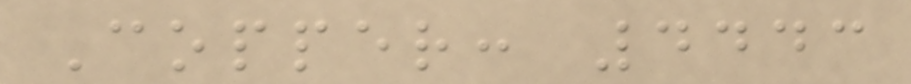Copper: 4443
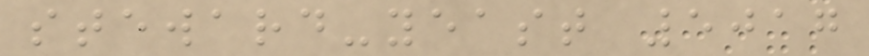steward-yeast 5017
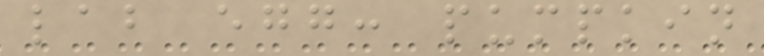lab egg: pumpkin
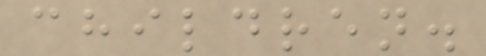children.
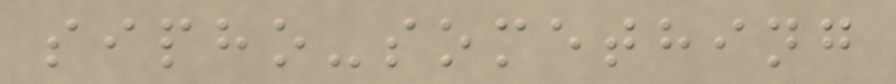sipho-something
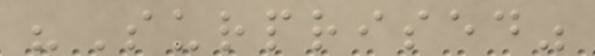"Surprised"
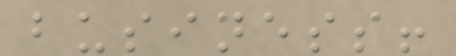business!
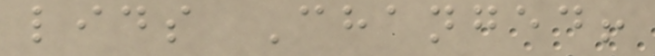lids Changed!
